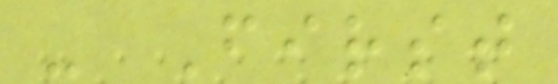- First
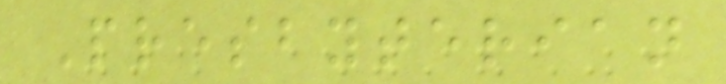Presbyterian
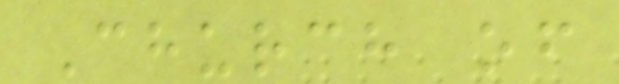Church of
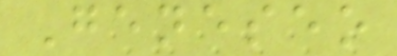Geneseo
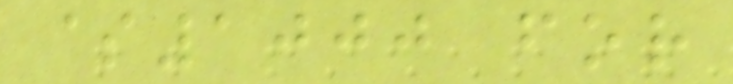$1000 for
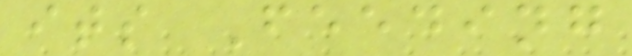its Feeding
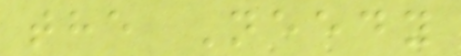the Needy
